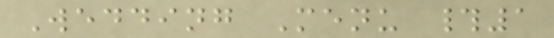Wedding Menu #1
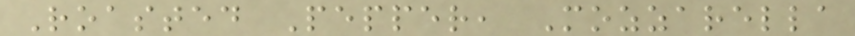Roasted Pepper, Mozzarella
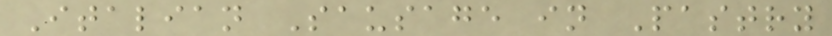Italian Sausage in Pastry
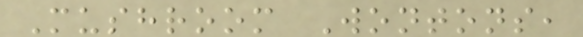Mushroom Wontons,
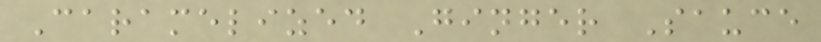Caramelized Ginger Sauce
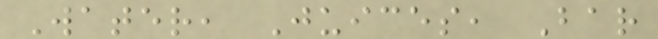Water, Juices, Bar
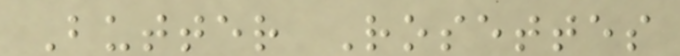Butter Rosettes
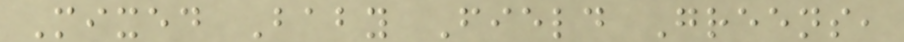Mixed Baby Field Greens,
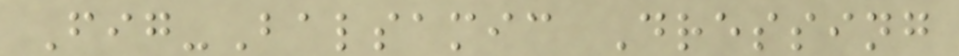Fig-Balsamic Dressing
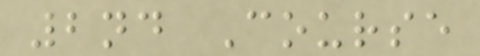2nd Course
